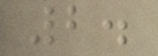2.
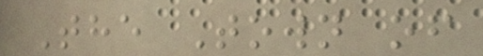The Town of
